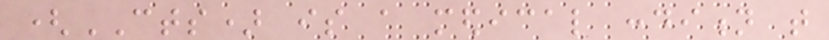(CTS) is a medical condition that
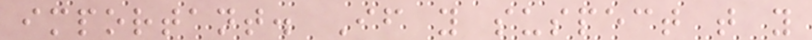important. If you suspect that you
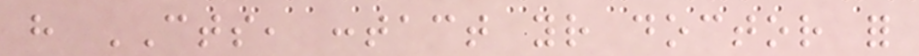have CTS, contact your doctor for
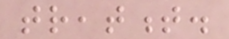treatment.
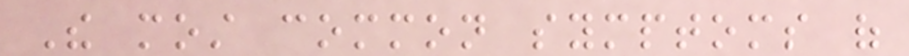The most common symptoms of
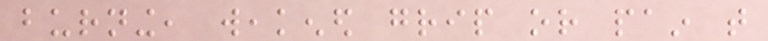burning, weakened grip or pain that
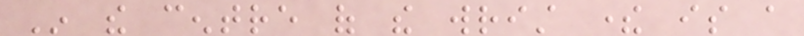In the centre of the wrist there is a
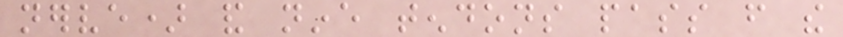nerve) and nine tendons pass from the
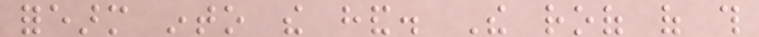forearm into the hand. The roof of this
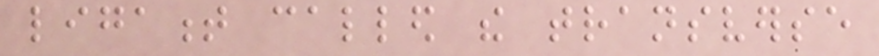ligament called the transverse
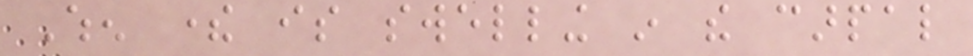When there is swelling in the carpal
